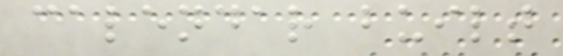calendar built
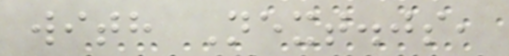with Next.js,
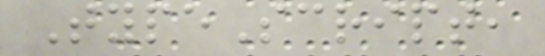TypeScript,
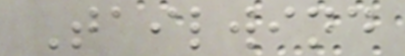Tailwind
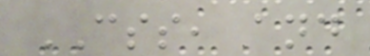CSS, and
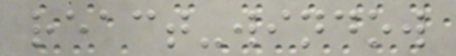react-window
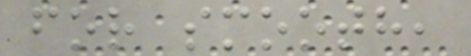for smooth,
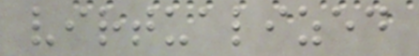virtualized
